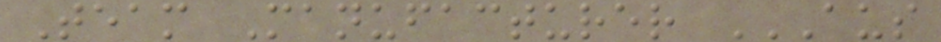Team Manufacturer AUS
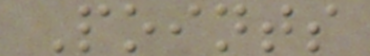Points
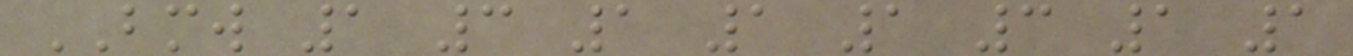BMW 1 3 1 1 1 3 1 1
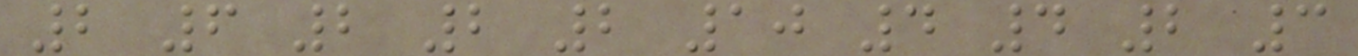2 6 2 2 2 10 4 4 2 3
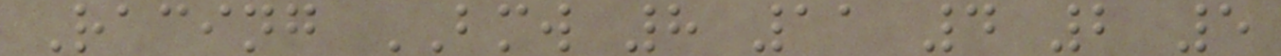Racing BMW 8 11 4 2 5
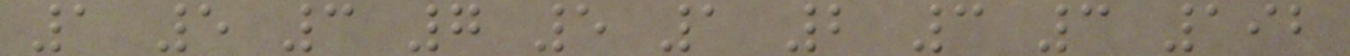1 5 3 7 5 1 2 3 3 192
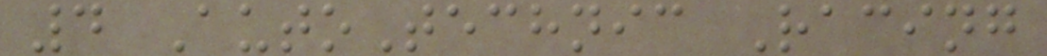4 AutoTechnic Racing
